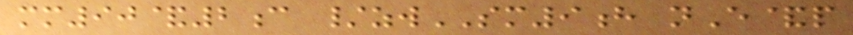mm90&2c /zwSM9h nE&p
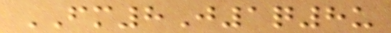FM8J1q8u
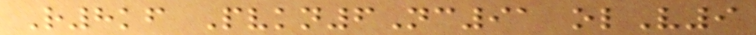R8kf Pvkn6Nc91 olV9
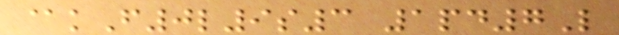@kF0l9s3 1pd7L
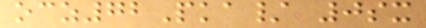ocz72Pka/ 0sx
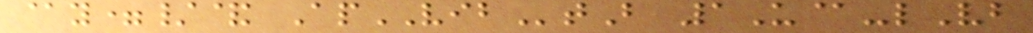@y=/& ApVIBtB 1U@-lVb
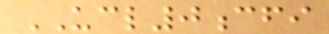UCL0cfi
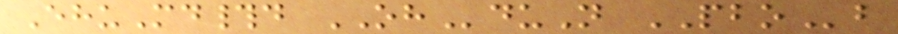EhuMd#d OHduN PBOb
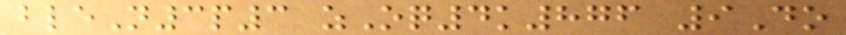bleN3p3 zOq4k876 9Do
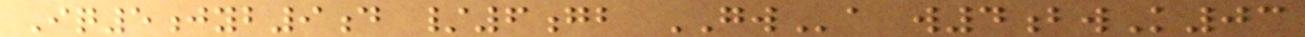Iq5jyb9d /6gb GWa w4bwK03
